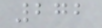272
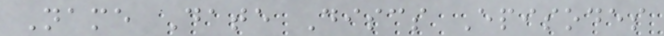Name Date Discs Episodes
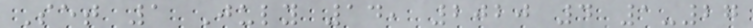Set 1 July 14, 2020 4 1-27
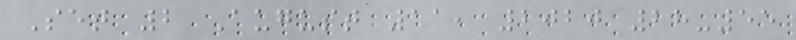Set 2 August 11, 2020 28-55
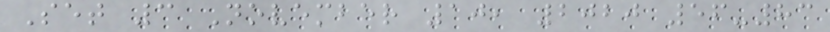Set 3 November 10, 2020 56-83
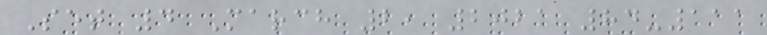Set 4 March 2, 2021 84-111
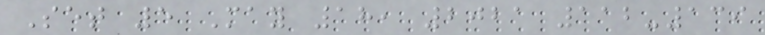Set 5 May 18, 2021 112-139
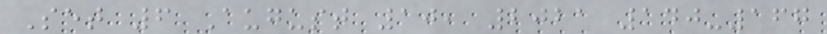Set 6 August 10, 2021 140-167
